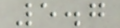5.7
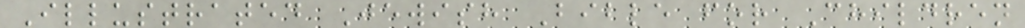Illustrated Jewish Bible for Children
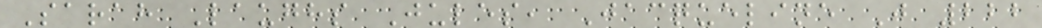Sarah Laughs Jules, Jacqueline J 222
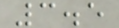3.5
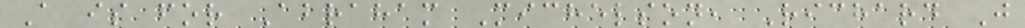A is for Abraham Michelson, Richard J
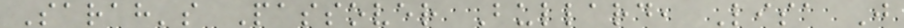Sarah's Passover Bullard, Lisa J
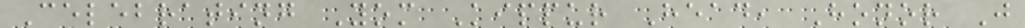Celebrating Yom Kippur Head, Honor J
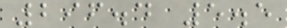296.4 5.5
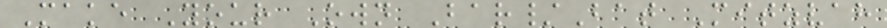Make Your Own Bar/Bat Mitzvah
